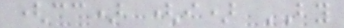(cc) (i) BY
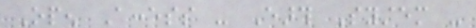Open Access - Earth System -
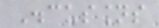Discussions
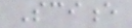Science
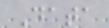Data
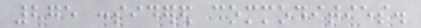275 considered commodities.
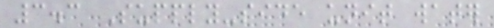3.3 Supply-side unit water
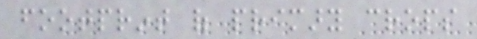footprint of primary crops
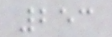253
